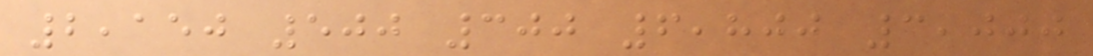2,150 500 300 6,800 3,000
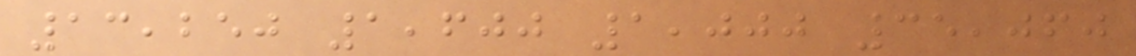13,250 1,600 1,000 35,060
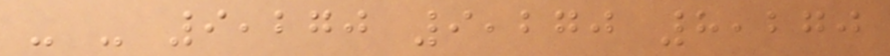- - 9,270 9,270 8,270
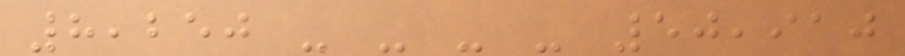8,250 - - - - 50,910
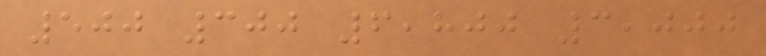500 300 6,800 3,000
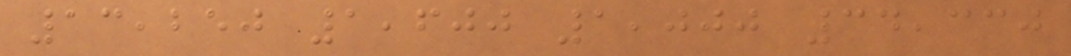13,250 1,600 1,000 34,330
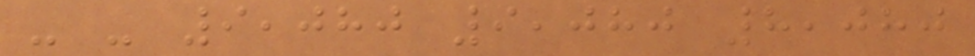- - 9,080 9,080 8,080
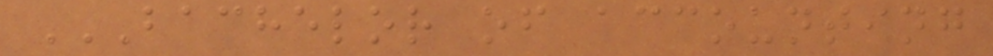BACHELOR OF ACCOUNTING
